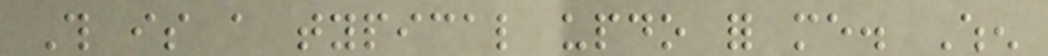This is a typical updo for me. When
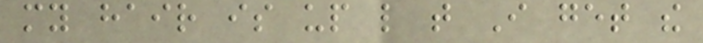my hair is up like that I get the
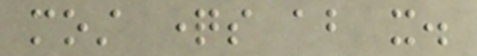most questions about it.
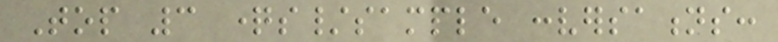Top 3 questions/sample conversations:
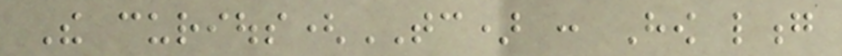The curious(TC) : How long
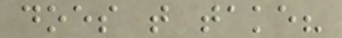does that take?
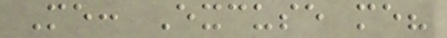Me: Excuse me?
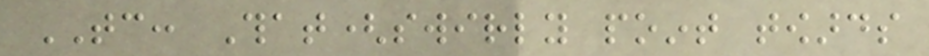TC: That(swirly point towards
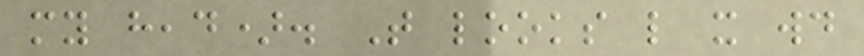my head). That looks like it would
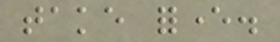take forever.
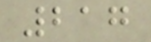217
